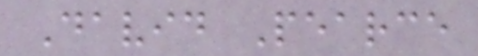David Pearce
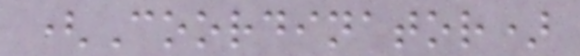(Coordinator)
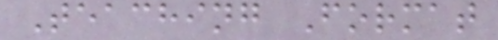Teaching Format
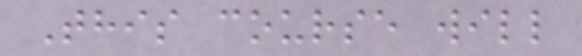This course will
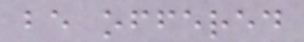be offered
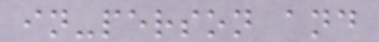in-person and
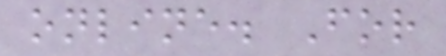online. For
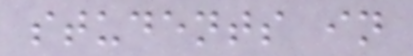students in
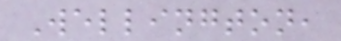Wellington,
